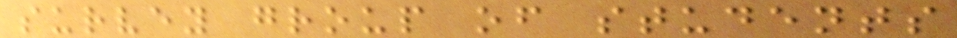survey group of students
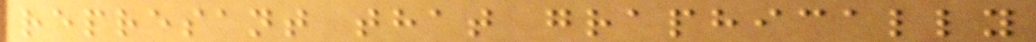represant that graphically
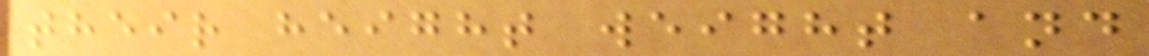their height weight and
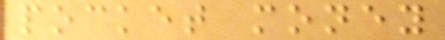pocket money
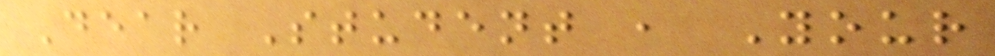Dear Student , Your
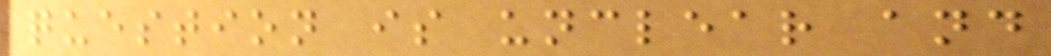question is unclear and
